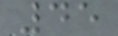45
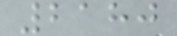2180
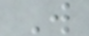W
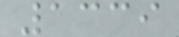1339
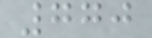770
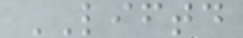LIFTD
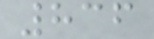836
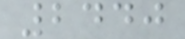2440
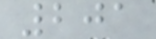201
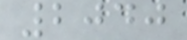2040
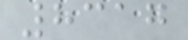8317
